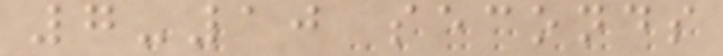7-10 seconds
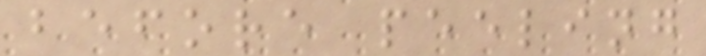before peeling
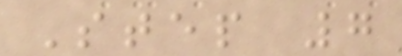Step 7
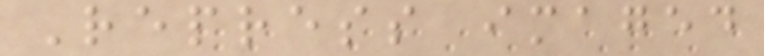Repress imaged
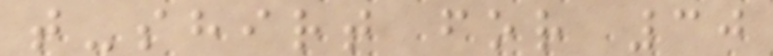t-shirt for 30
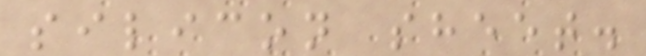silicon sheet.
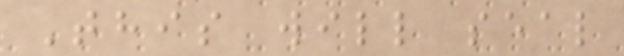This will seal
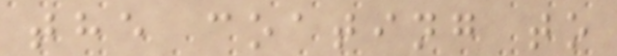the coating to
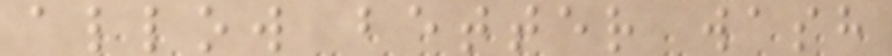allow better wash
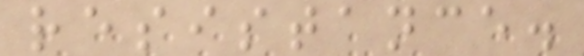resistance.
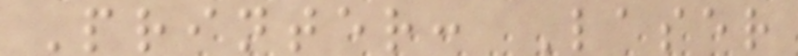Printer: Laser
